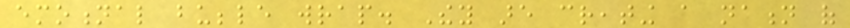emotional bubble wrap. They are creating a nation of
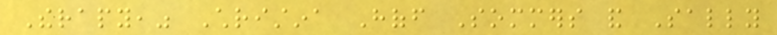Therapy," Christina Hoff Sommers and Sally
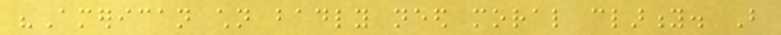"American children badly need moral clarity. But
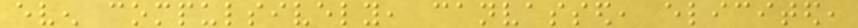even compulsively, canvassed, elicited,
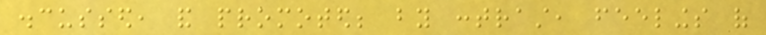discussed, and promoted; by contrast, feelings of
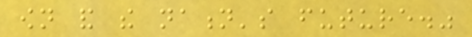own and the nation's future."
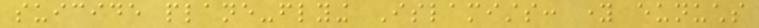suicide plane-flying Islamists: young eunuchs
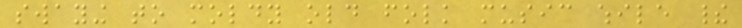swaying to moldy old folk music while their
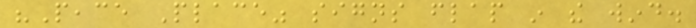"Peace Place" signs flap in the wind.
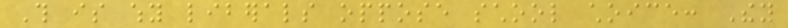This is why liberals oppose school choice: They
